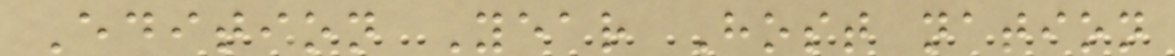Edition Year Host nation
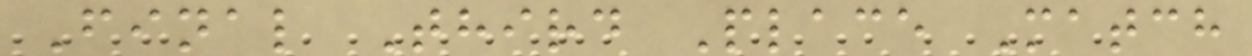Final Third Place Match
